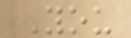You
